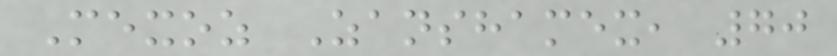Mexoz Zanshamex, 70
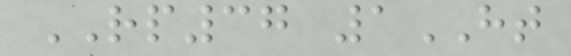RP37 1HT
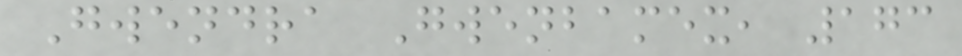Gwendra Gwenbamex, 173
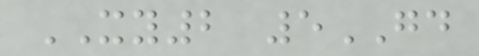XY2 5GD
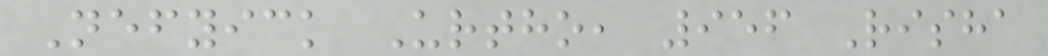Nefyick Urtho, 956 Risha
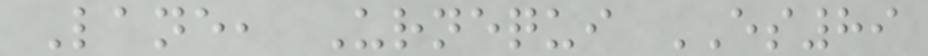Lane, Urnequi ES89
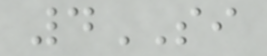4SI
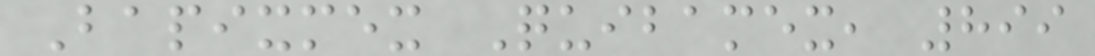Bapixmex Quibamex, 899
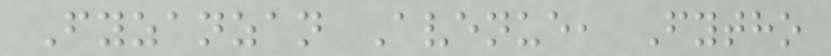Fyzanzan Avenue, Fytho
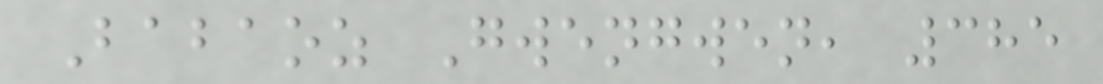Babaoz Gwengwen, 385
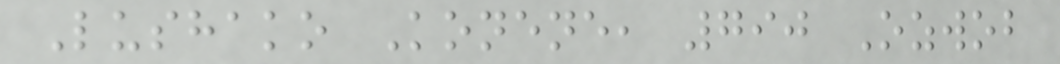Lushako Konene, 790 Ozwob
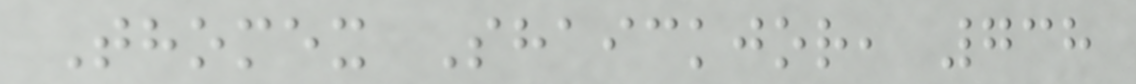Thomex Shaickjor, 738
